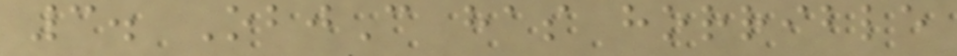3. ObjC has horrible
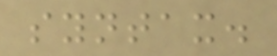syntax.
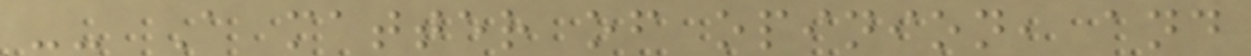-- A matter of opinion, and
